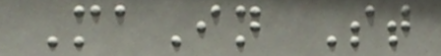MaIn St
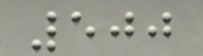500
